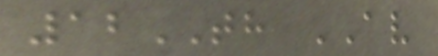12TH AV
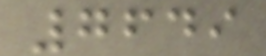7649
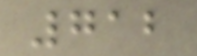712
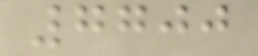7700
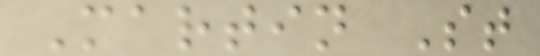Martin St
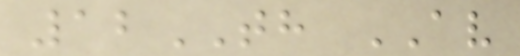12TH AV
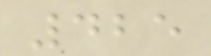425
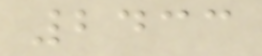2433
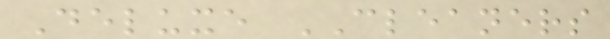Deluxe CLEANERS
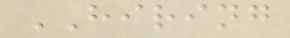HIRING
